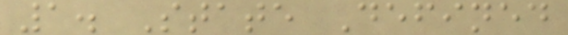1. State Defined
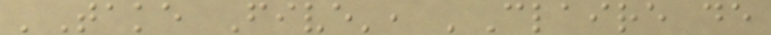'Take Five', 'Claire de
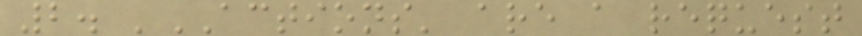2. 'ACTIONS' are a request
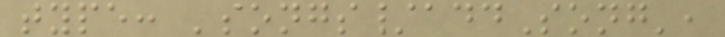type: 'songs/addSong',
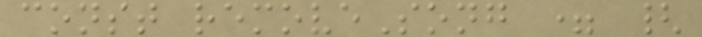const removeSong = {
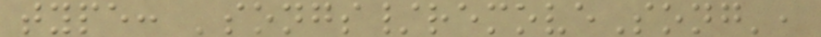type: 'songs/removeSong',
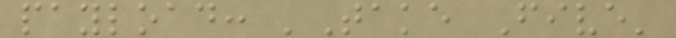payload: 'Take Five'
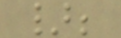};
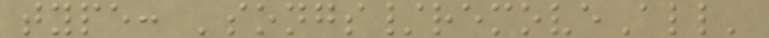type: 'songs/removeAll'
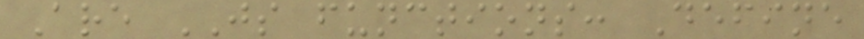Are JS functions: Define
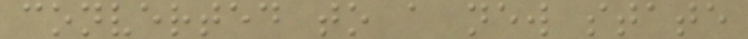converted to a new state
